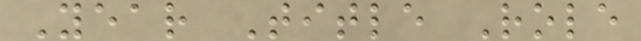Year Title Role
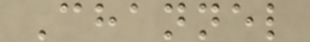Channel
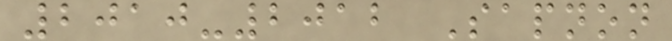2010-2012 Sapnon
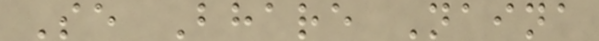Se Bhare Naina
